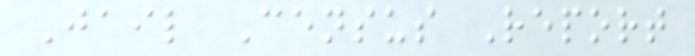Jail Census Report
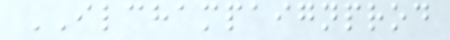ILCHAMPAIGNPROD
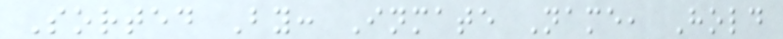Sorted By: Inmate Name, Hold
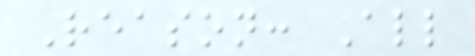Reason: All
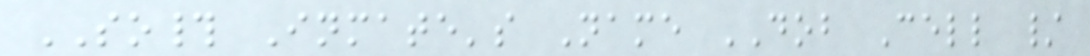SO# Inmate's Name DOB Cell /
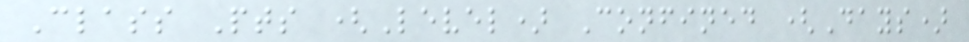Class Pts (Level) Confined (Days)
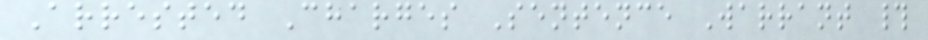Arrested Charges Sentence Warrant #
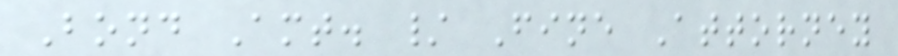Bond Amt. / Fine Attorney
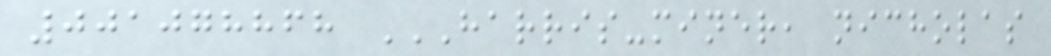001078868 HARRIS-MINER, NICHOLAS
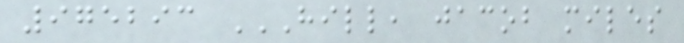975293 HILL, JACOB MILES
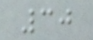30
